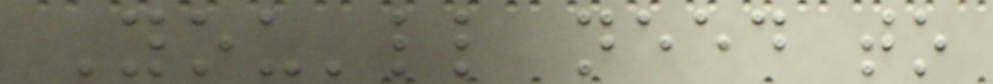You'll need to
